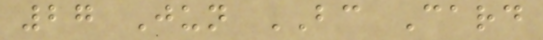27 Jun BC Card
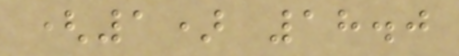(1) 18.0
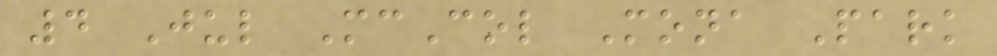4 Jul McCol Mona Park
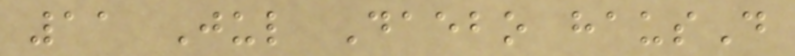11 Jul Daebo hausD
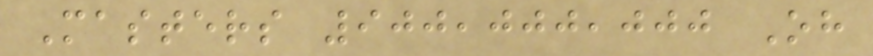Masters 900,000,000 Oh
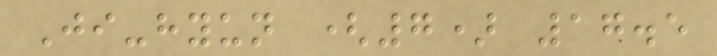Ji-hyun (7) 17.5
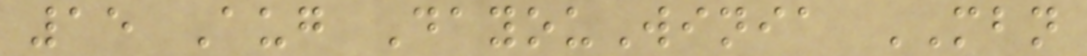15 Aug DayouWinia MBN
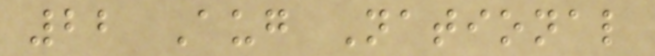22 Aug National
